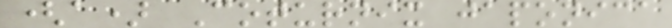(a) Coturnix japonica
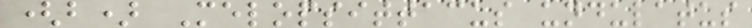(b) Melopsittacus undulatus
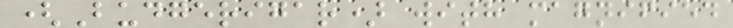(Budgerigar) with magnified
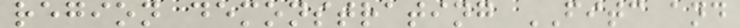region demonstrating FITC and
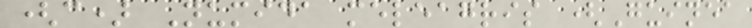(c) Numida meleagris (Guinea
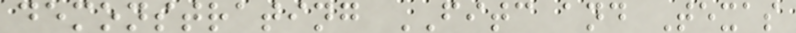demonstrating FITC and Texas
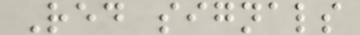Red signals
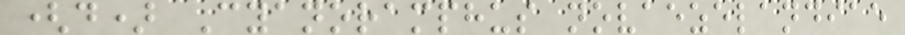(d) Cyanoramphus novaezelandiae
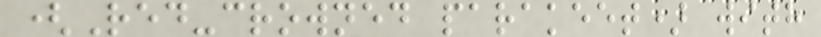(Red-crowned parakeet) with
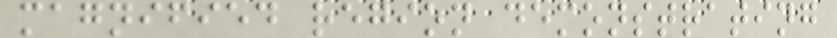magnified region demonstrating
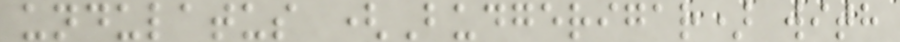undulatus (Budgerigar) with
